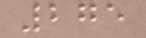275
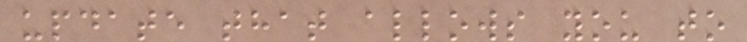update that allows you to
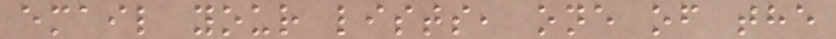email your lists, one of the
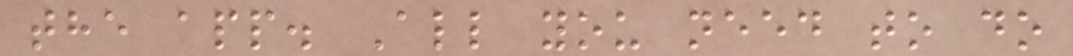the app. All you need to do
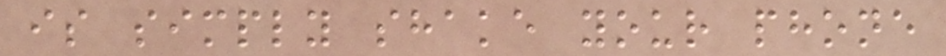is simply shake your phone
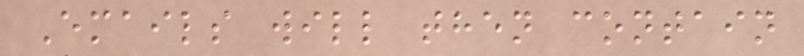Emails will then contain
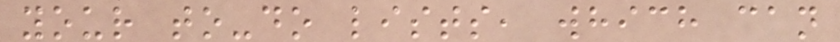your to-do lists, which can
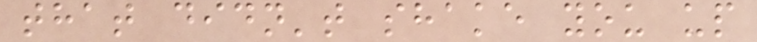that didn't shake you up
